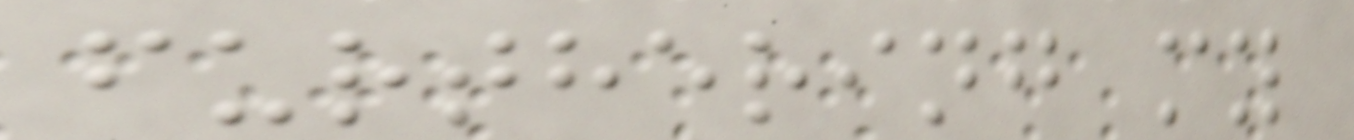furthering my
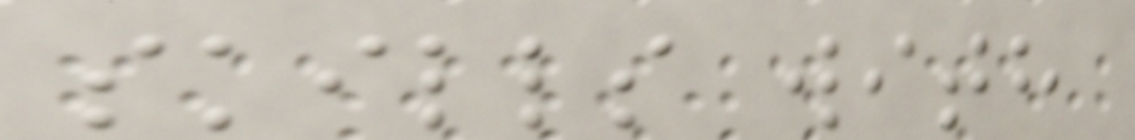skills with
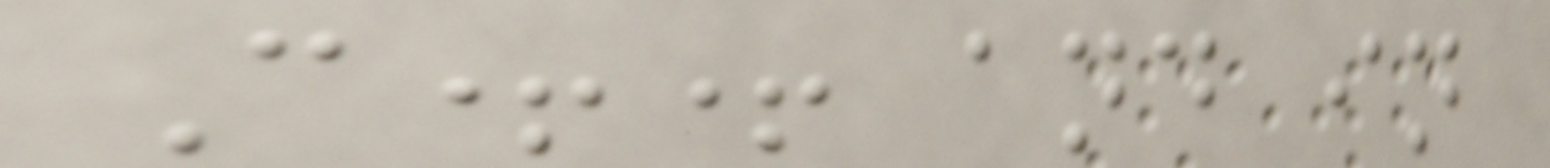C++ and in
